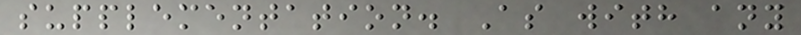supplementation. As with any
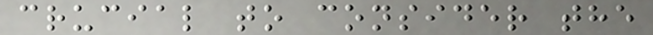crucial to consider the
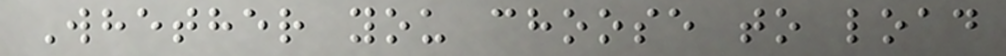Whether you choose to load
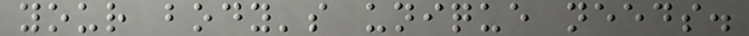your body's unique needs.
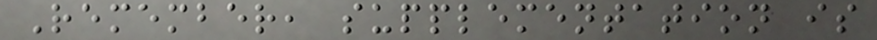Remember, supplementation is
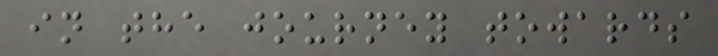in the journey towards
